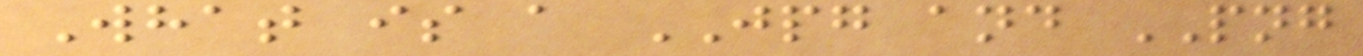What is a JPG and PNG
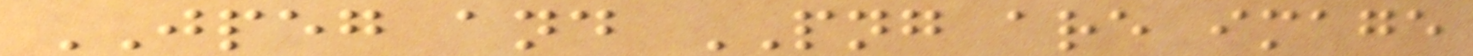JPEG and PNG are image
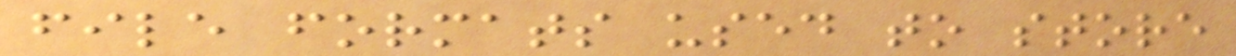file formats used to store
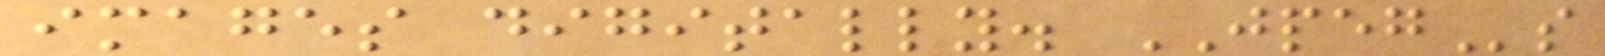images digitally. JPEGs
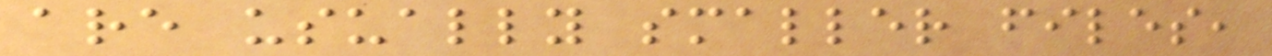are usually smaller files,
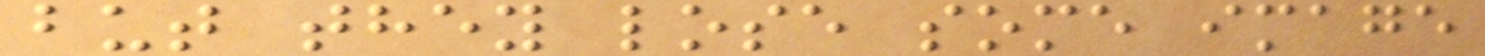but they lose some image
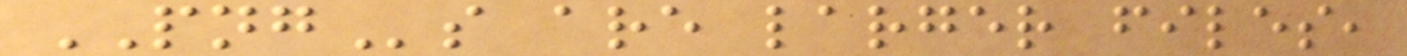PNGs are larger files,
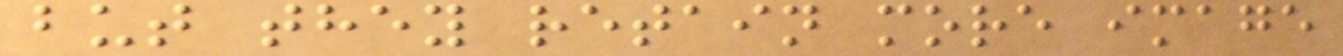but they retain more image
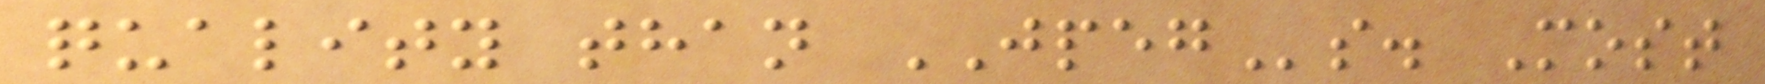quality than JPEGs. Most
